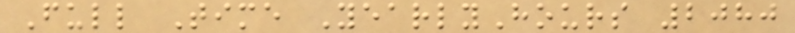Full Time YearlyHours 2080
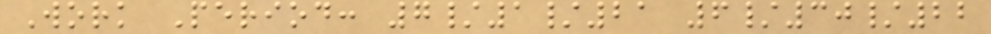Work Period: 7/1/21 6/30/22
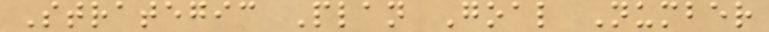Strategic Plan Goal Number
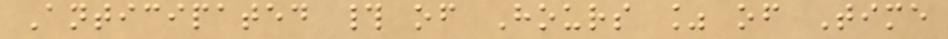Anticipated # of Hours % of Time
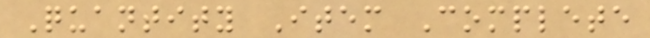Quantity Item Complete
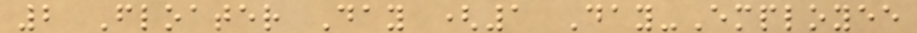2 Floater Day (1 Day-Employee
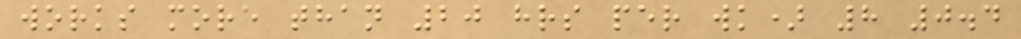works more than 20 hrs per wk) 8 0.4
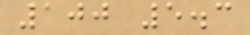100 5.3
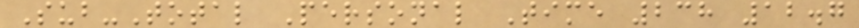Sub-Total Personal Time 238 12.7
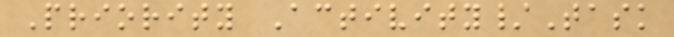Priority Activity/Task
